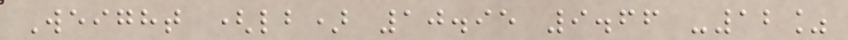Weight (lb) 10.95 9.66 -12%
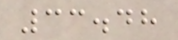33.48
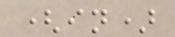(in)
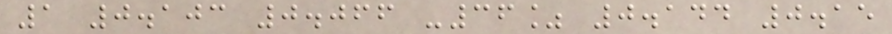1 0.103 0.066 -36% 0.144 0.15
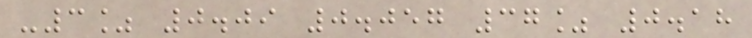-3% 0.09 0.057 37% 0.18
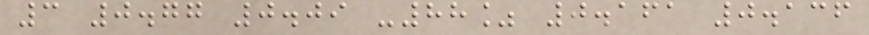3 0.77 0.09 -88% 0.161 0.136
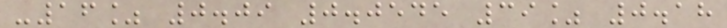-16% 0.09 0.0545 39% 0.18
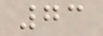73
